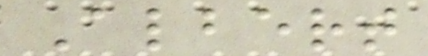Albert
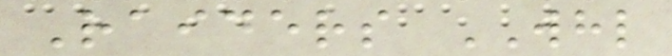Raiders WHL
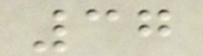37
